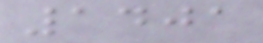1401
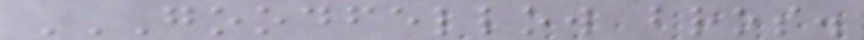GOODFELLOW BROS.
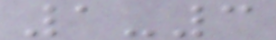1-3
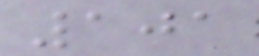101
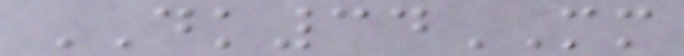DK34MM
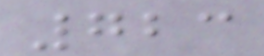723
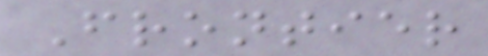Frontier
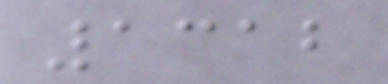1312
